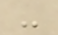-
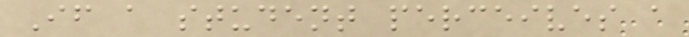If a student perceives a
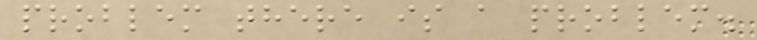problem there is a problem.
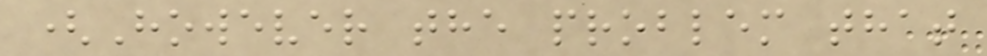(However the problem that
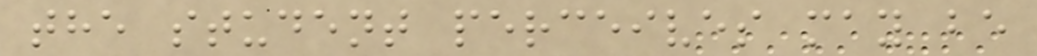the student perceives may be
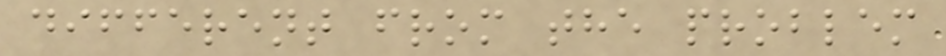different from the problem
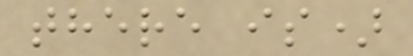there is)
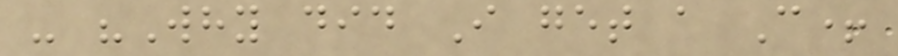- "Why did I get a C+
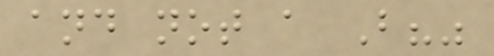and not a B?"
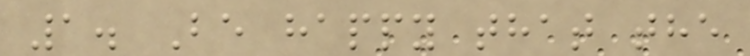1. Be happy that the
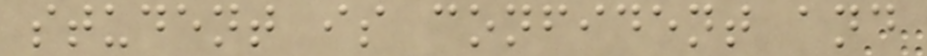student is confident and
